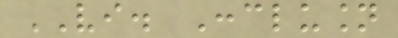VI. Conclusion
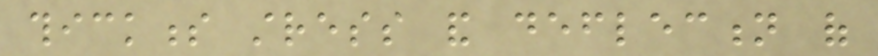thickness stress and deflection of
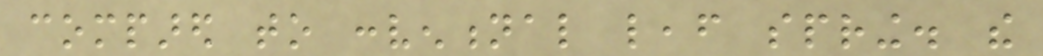compared to conventional leaf spring. the
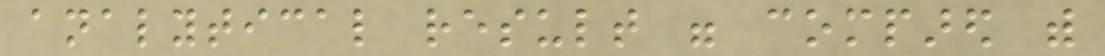analytical result were compared with
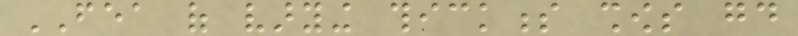FEA of varying thickness shows good
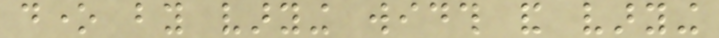done by varying width and varying
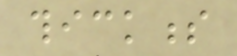thickness
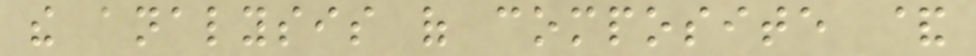the analysis of composite &
